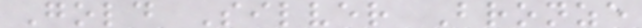Gold Silver Bronze
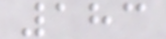183
